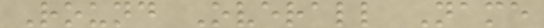Round Overall Name
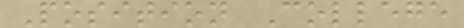Position College
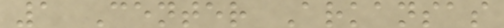1 Center Arkansas
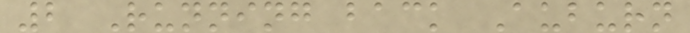2 Running back Auburn
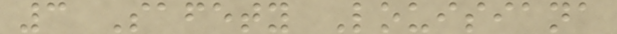3 Safety Louisiana
